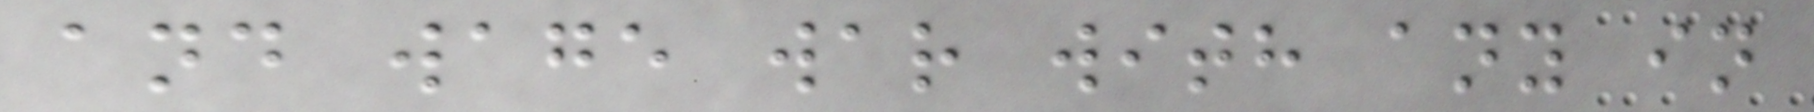and wage war with any in
